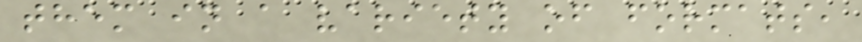them in a variety of formats,
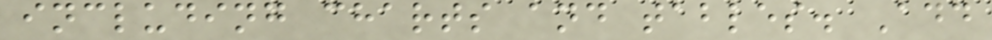including charts and tables. Add
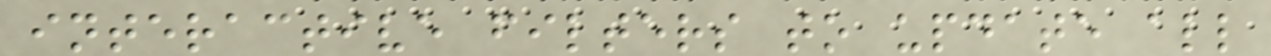interactive filters to update all
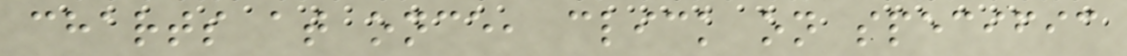charts at once, click on specific
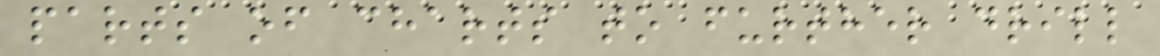parts of charts to further drill
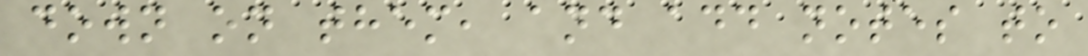down on them, and add notes to
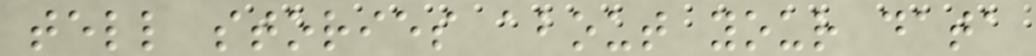tell stories about your data
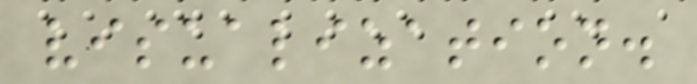visualization.
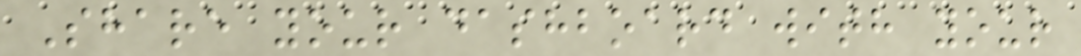Share your dashboard with your
